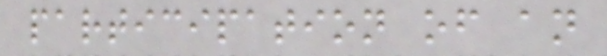participation of an
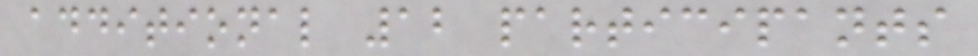additional 12 participants
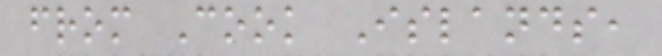from Cook Islands,
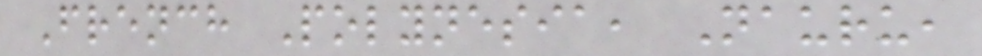French Polynesia, Nauru,
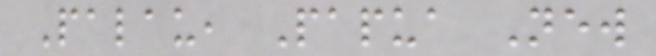Palau, Papua New
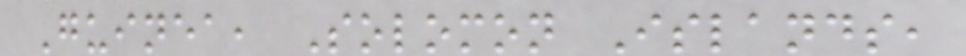Guinea, Solomon Islands,
